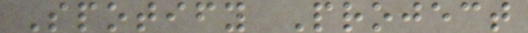Spotify Project
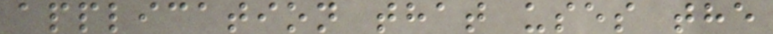application that uses the
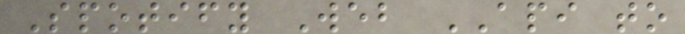Spotify Web API to
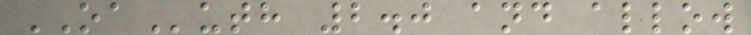OAuth 2.0 and allow
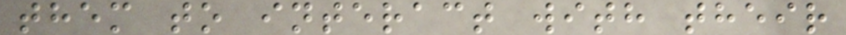them to interact with their
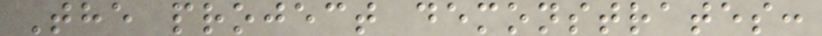The project demonstrates:
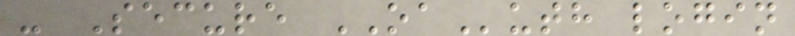- Secure OAuth login
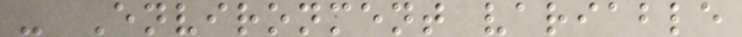- Environment variable
